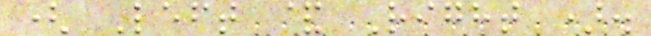( Left & Right ).
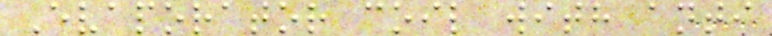Evaporator coil with anti
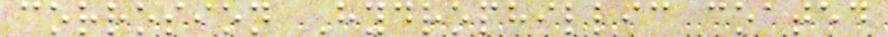corrosion Hydrophillic coated
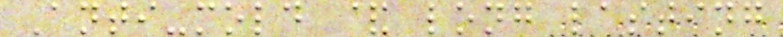Anti-mold & long lasting
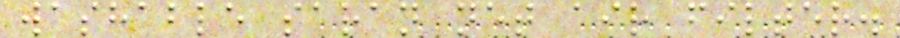washable saran net air filter.
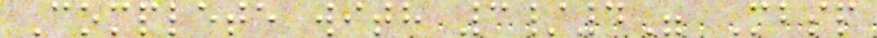Complete with 3/4" Mbsp
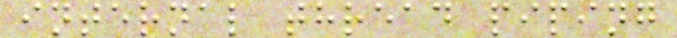internal thread piping
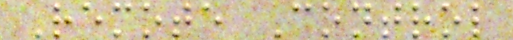Remote Control
